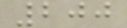200
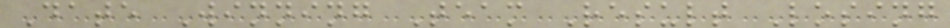Date Winning Team Result Losing
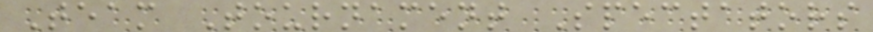Team Tournament Spectators
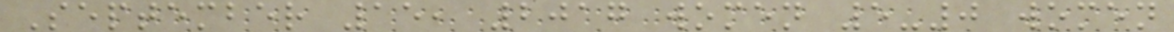September 15, 2017 women 5-0 women
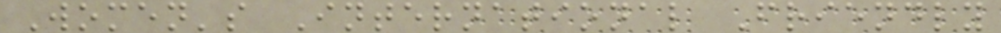Women's International Friendly
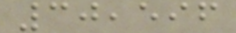30,596
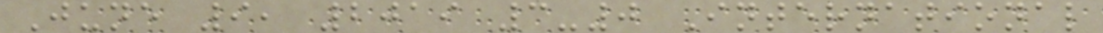June 9, 2019 3-0 International
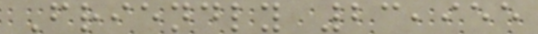Friendly 23,955
